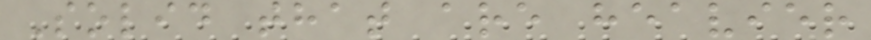Solid that are heavier
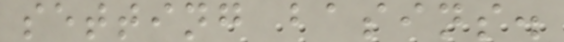setting basins.
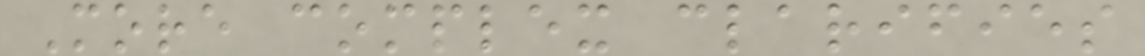More complex clarifies
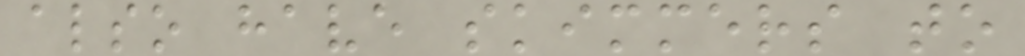also have skimmers to
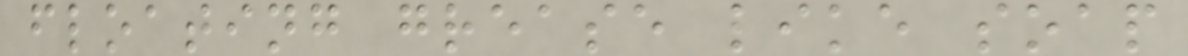floating grease like soap
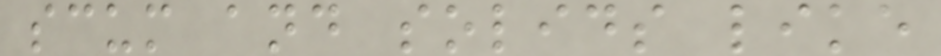scum and solids like
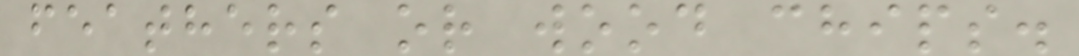feathers or wood chips.
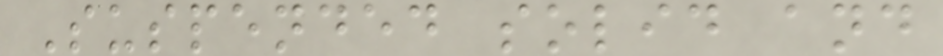Suspended solid and
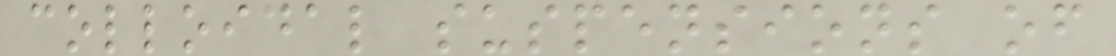colloidal suspensions of
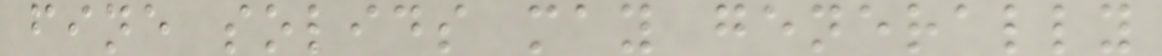fine solids may generally
